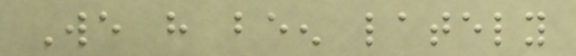We have been lately
